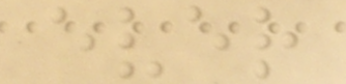ever
